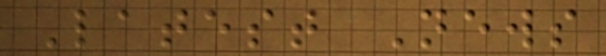Latest News
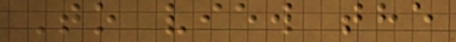To view the
